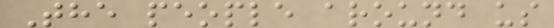The people around us
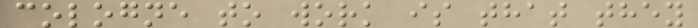cologne to work is that they
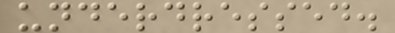underdressed.
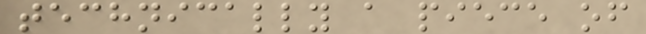technically a piece of
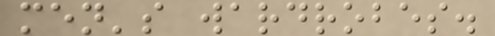men's wardrobes.
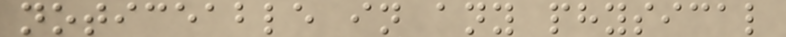noticeable in any physical
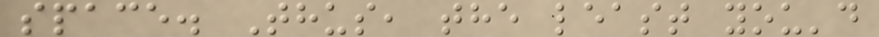space. Thus, the least you'd
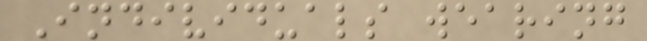Individuals wearing
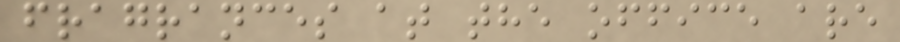fragrances at the office are
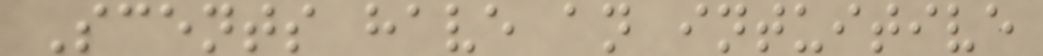Scents have an intuitive
